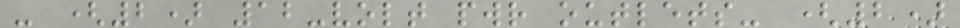- (2) 12-volt pwr outlets- (2)
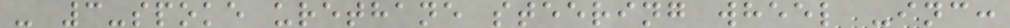- 3-spoke urethane steering wheel -inc:
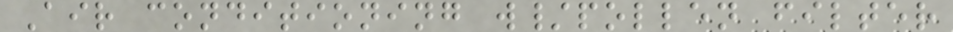Air conditioning w/pollen filter
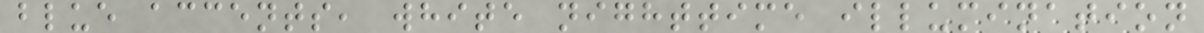blue accents, white nighttime illumination
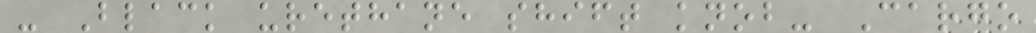- Black urethane shift knob- Cargo
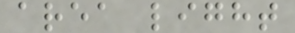area light
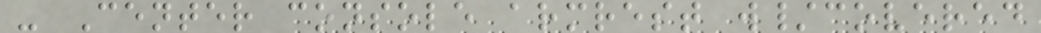- Center console armrest w/covered
